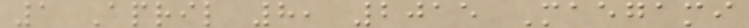1 April 8, 2015 Maegami
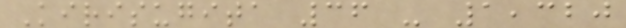Kirisugita 36 - 1,320
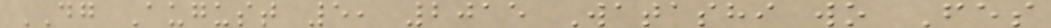DG August 5, 2015 Watashi wo Fes
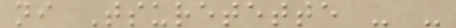ni Tsuretette - -
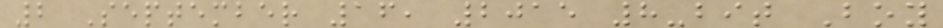2 September 16, 2015 8-bit Boy
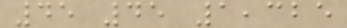45 45 1,325
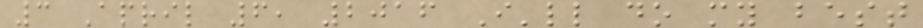3 April 6, 2016 I'll do my best
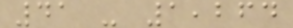41 - 1,264
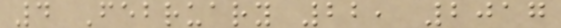4 February 22, 2017
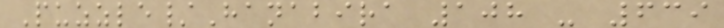Puzzle/Hanabira 108 - 639
